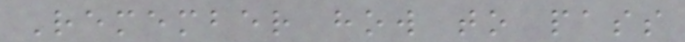Remember how to pass
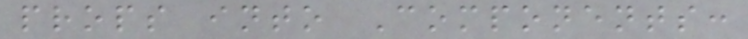props into Components:
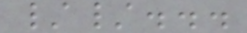//...
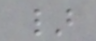}
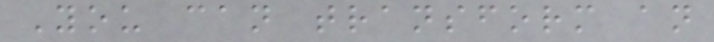You can transform an
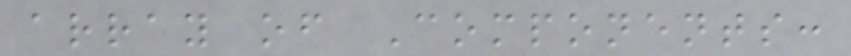array of Components:
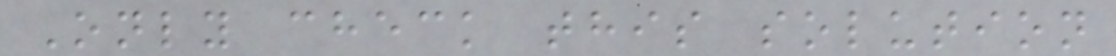Only check this solution
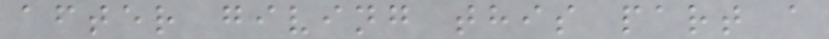after giving this part a
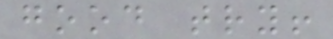good try!
